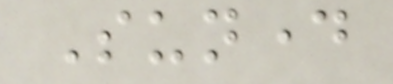Sunday
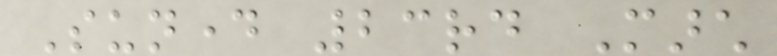Sunday 23rd March
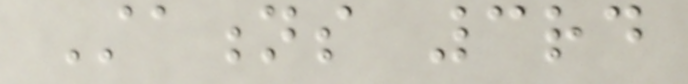Stations 3rd
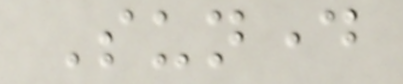Sunday
